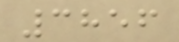3856
